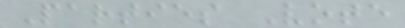Parties Vote
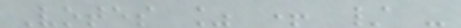Votes % + / -
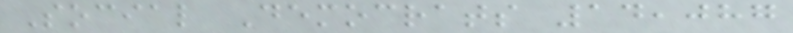Social Democrats 14,087
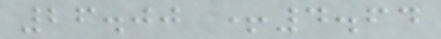26.00 +4.64
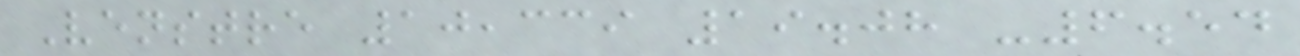Venstre 10,339 19.08 -6.54
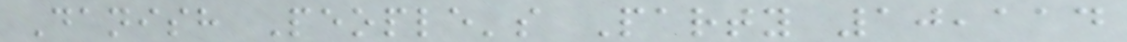Danish People's Party 10,114
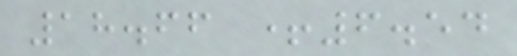18.66 +6.54
